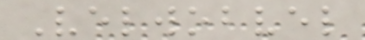Velwobvel
